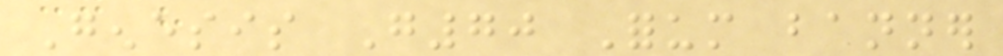Genesis G70 Forum banner
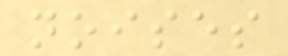noises
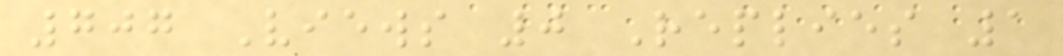707 Views 0 Replies 1
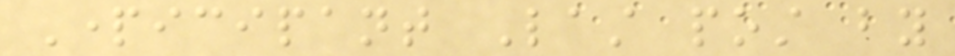Participant Last post by
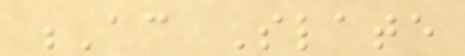Ac Slate
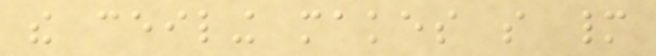the ceiling makes so many
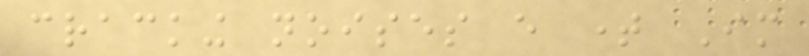cracking noises every time Im
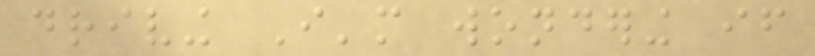driving I'm wondering if
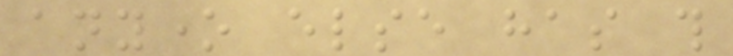anyone else has this
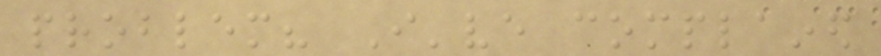problem? I've complained
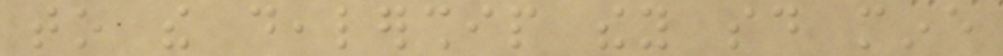to the dealership they said mine
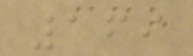169
